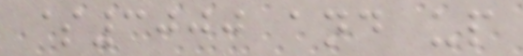$3000 and up
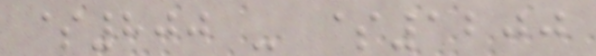$800 - $1200
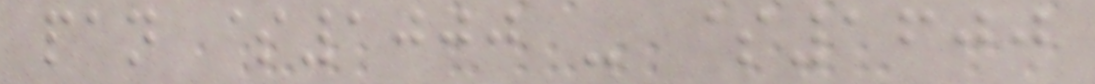pan $1000 - $1600
